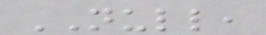NULL,
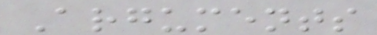Arguments
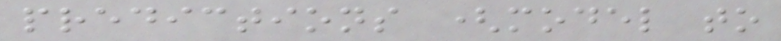predictions (model to
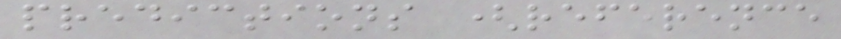predictions (reference
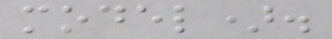model).
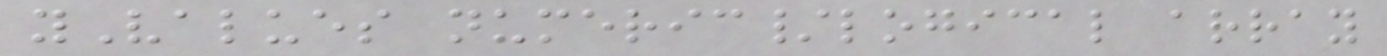yValues numeric/logical array
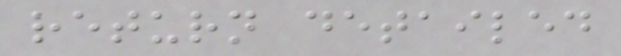return detailed
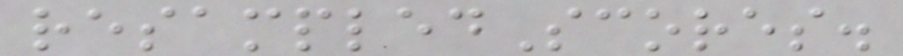resampledScores.
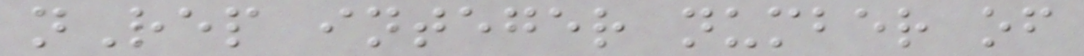nRep integer number of
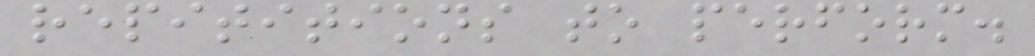repititions to perform.
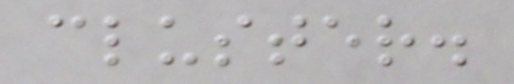cluster.
